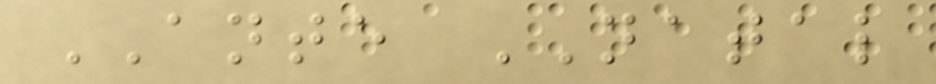ANTE NATAL
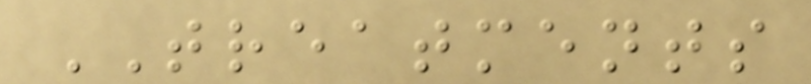TREATMENTS
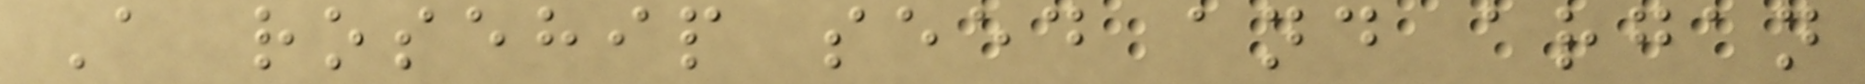A rosehip seed and argan
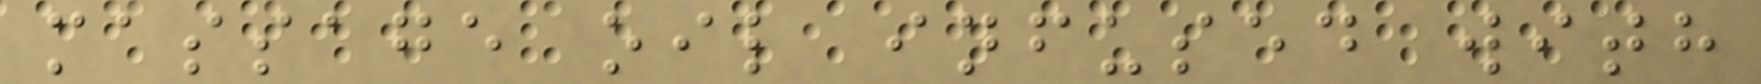massage oil infused with
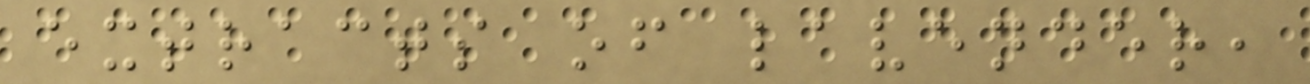extracts of lavender,
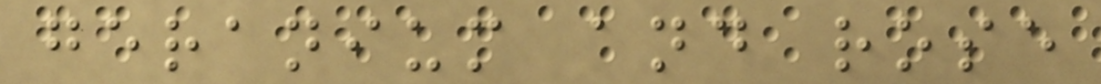geranium and rose
